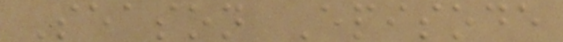Season Episode
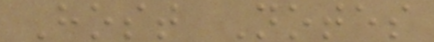Host Notes
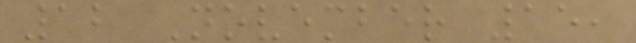12 November 15,
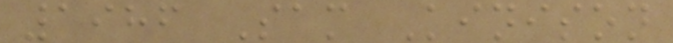1986 Sam Kinison
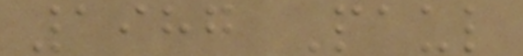1987 Paul
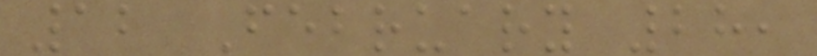12 February 28,
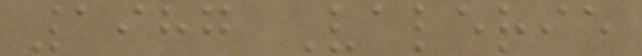1987 Valerie
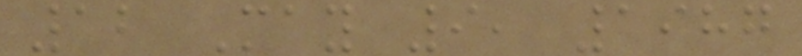12 May 9, 1987
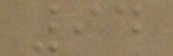94
